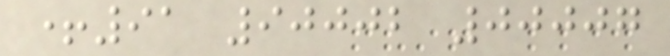+91 90002 00007
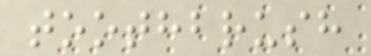toothbrush
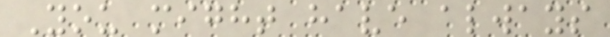You might have always
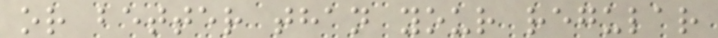or better than your regular
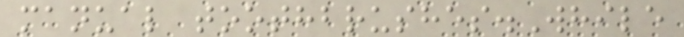manual toothbrushes.While
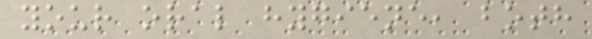your oral hygiene, both
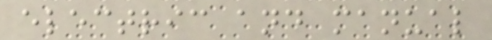electric and manual
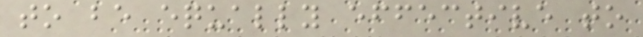to be equally effective to
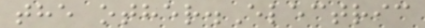the other.Electric
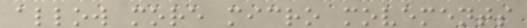allow more micro movements
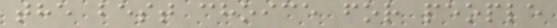the best choice for people
